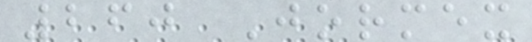260 Jormex
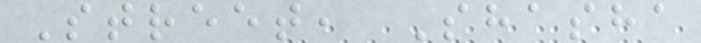Street, Shasha
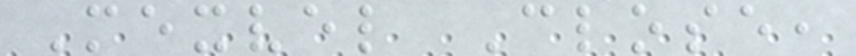Mexvel Close,
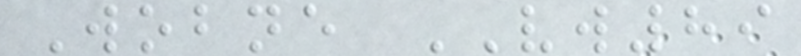Wobne VW89
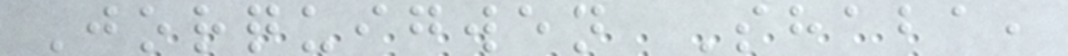Jorquigwen Shaba,
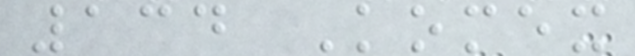134 Komex
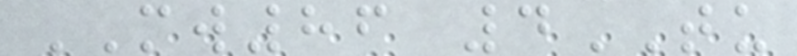MW86 4TU
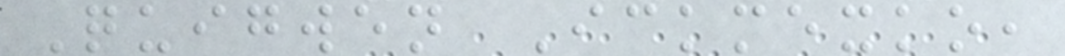Quigwen Ickmexko,
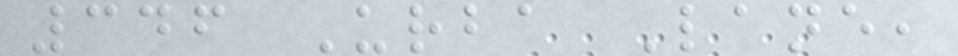346 Urba Lane,
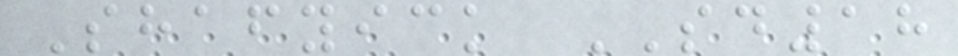Shafyick SD18
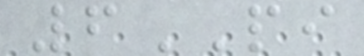6PI
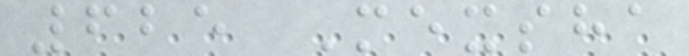625 Mexsha
